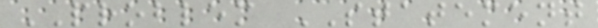PROBLEM STATEMENT
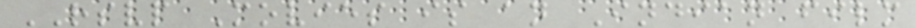RSVP Movies is an Indian film
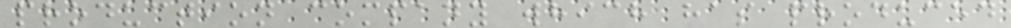production company which has produced
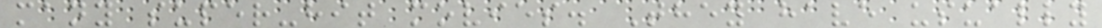many super-hit movies. They have usually
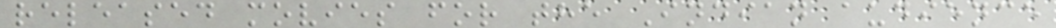released movies for the Indian audience
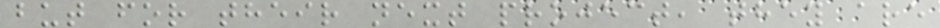but for their next project, they are
